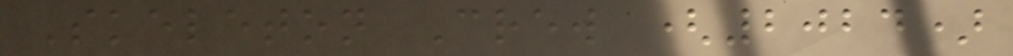Skeleton Crew (2024)
